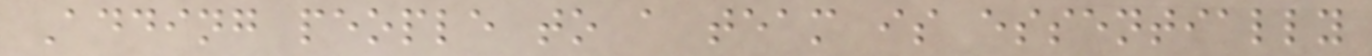Adding people to a team is essentially
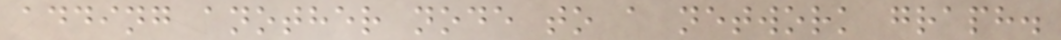adding another node to a network graph.
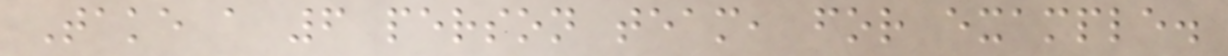Take a 6 person team, for example.
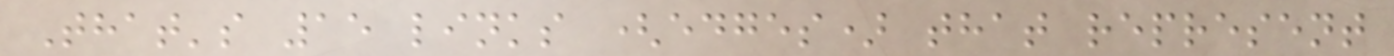That's 15 links (edges) that represent
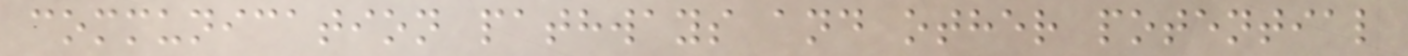communication pathways and other potential
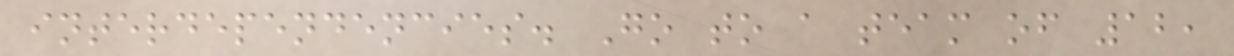interdependencies. Go to a team of 12,
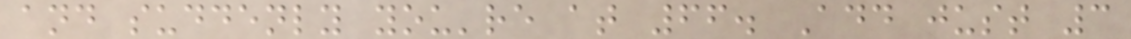and suddenly you're at 66. Add just 3
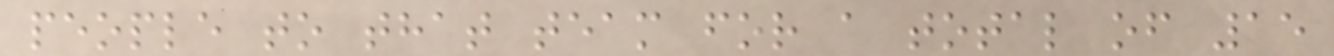people to that team for a total of 15
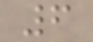6
